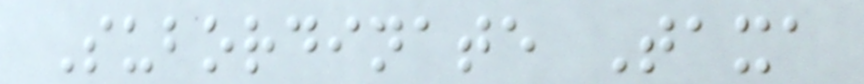Subordinate Taxa
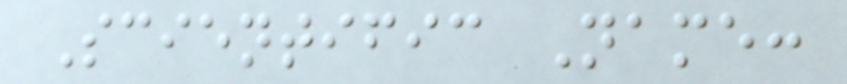Scientific Name:
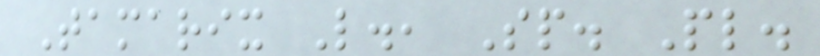Tamarix L., Sp. Pl.
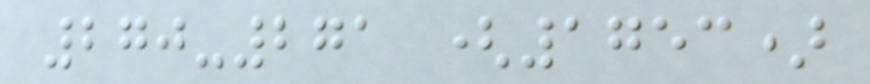270-271 (1753)
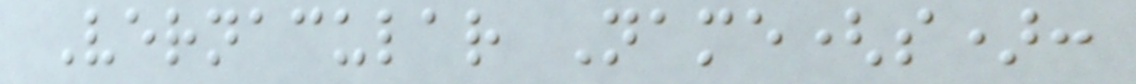Vernacular Name(s):
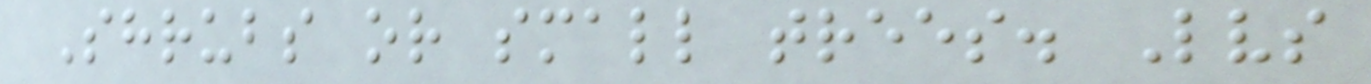Shrubs or small trees. Lvs
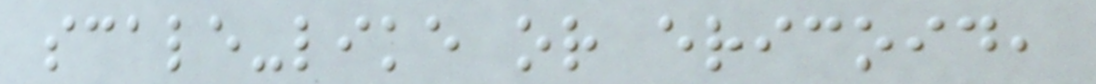scale-like or ericoid,
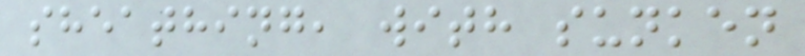sheathing, with sunken
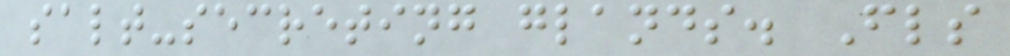salt-secreting glands. Fls
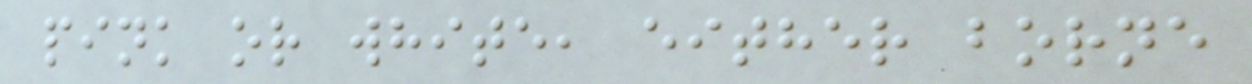pink or white, either borne
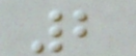2
